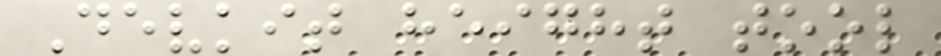Devkit height tool
